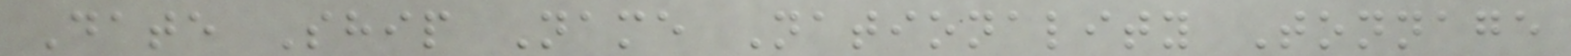Date Ship Name Nationality Tonnage
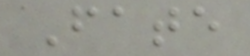Fate
